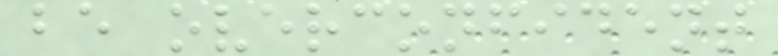be overconfident
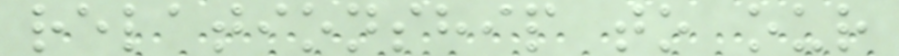relationship to our
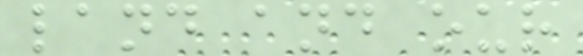land and our
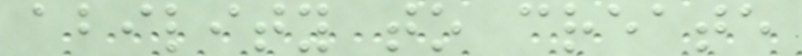ability to create
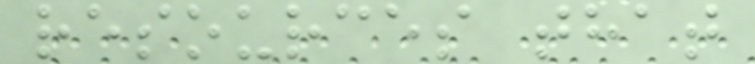resources that
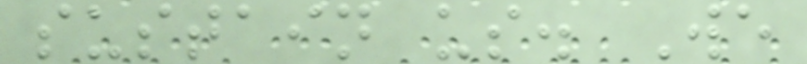sustain us. We
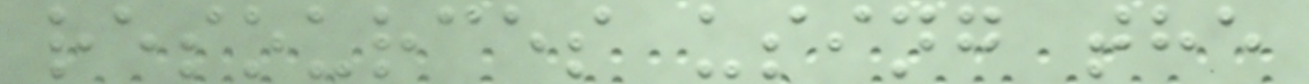resources using the
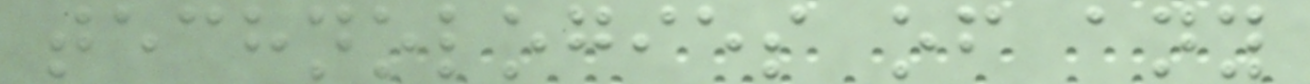technologies of any
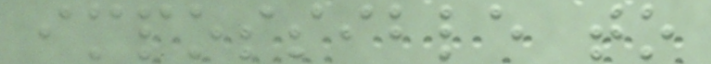impossible to
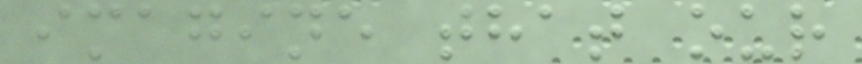imagine that our
